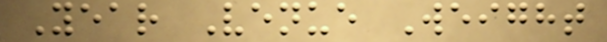Year Venue Weight
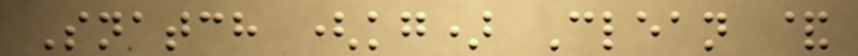Snatch (kg) Clean &
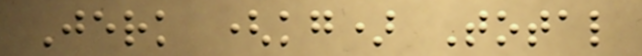Jerk (kg) Total
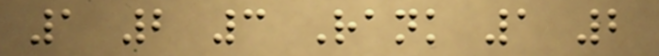1 2 3 Rank 1 2
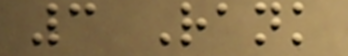3 Rank
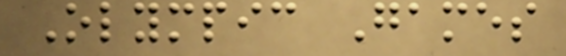Olympic Games
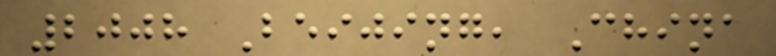2008 Beijing, China
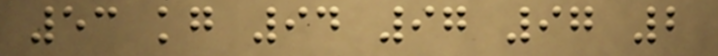53 kg 94 97 97 2
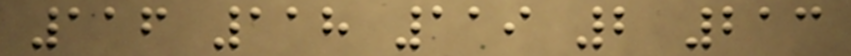116 118 119 2 213
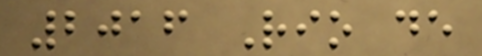2016 Rio de
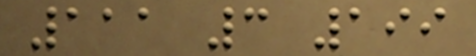111 3 199
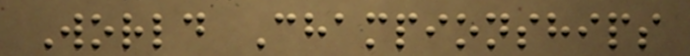World Championships
